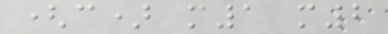(c) m1 m2
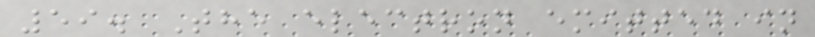59. The electron emitted in
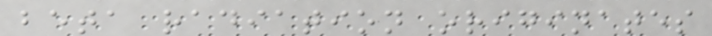beta radiation originates
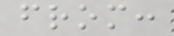from:
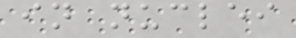in nuclei
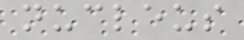nucleus
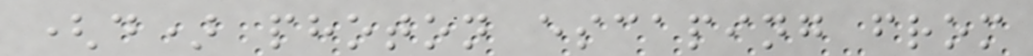(d) photon escaping from
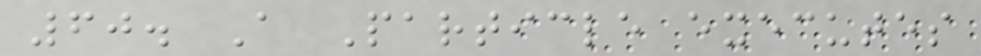60. A Particle executes
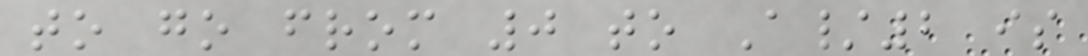to go from 0 to A/2 is
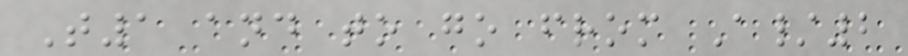T1 and to go from A/2
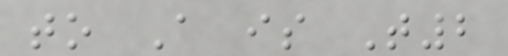to A is T2
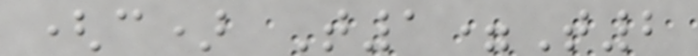(c) T1=T2
